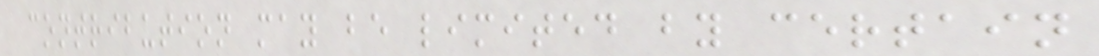contribution may be limited by certain
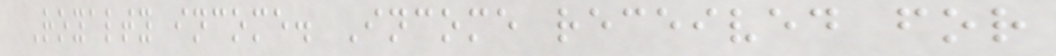Royalty income. Income received for
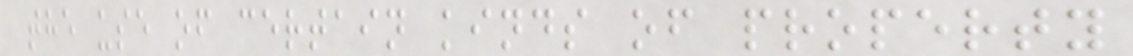the use of certain kinds of property
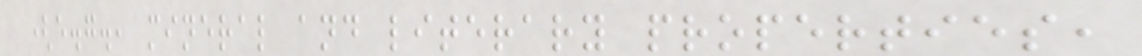(e.g., mineral and literary properties,
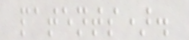patents).
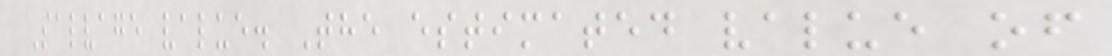Salvage value. The estimated value of
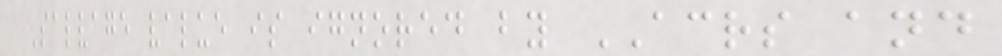Salvage value is ignored by ACRS and
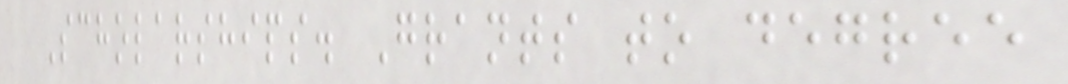Scholarships. Grants to degree
